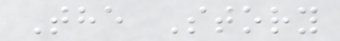The Story
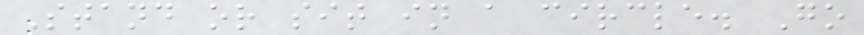Stand or sit in a circle. Go
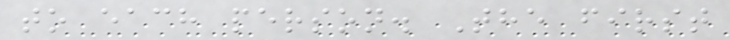to each person. The first
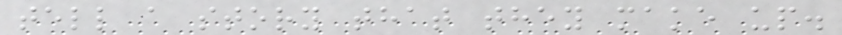tell a story that they make up.
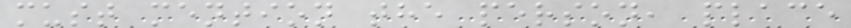must mention the person, place
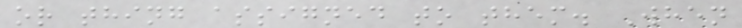or thing assigned to them. When
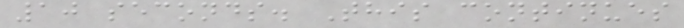10 seconds. This continues
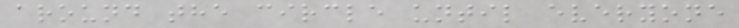around the circle until everyone
